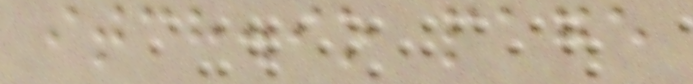itch.io page
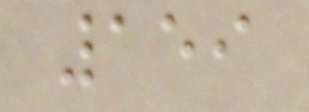159
